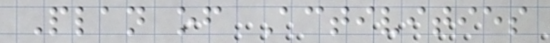Plan of Activities
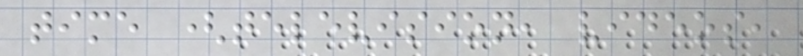time (television, videos,
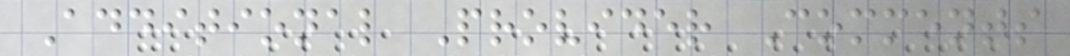Additional Provider Comments
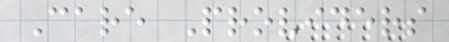Care Providers
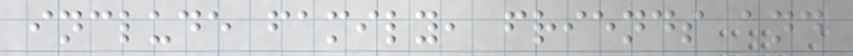include family, friends and
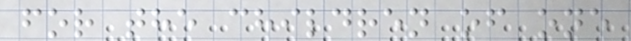for the children of one
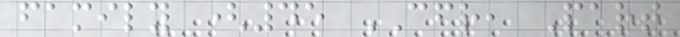family (45 CFR, Part
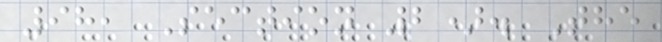98, Section 2). The
